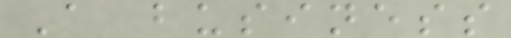A business
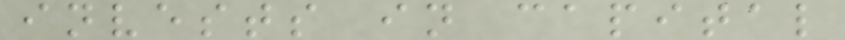invests in capital
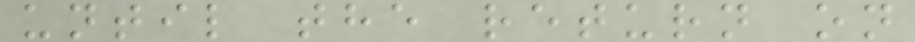until the return on
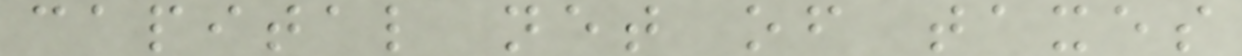capital net of taxes
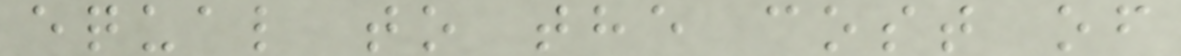equal to the cost of
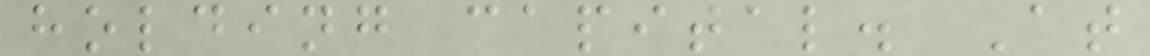holding capital. At
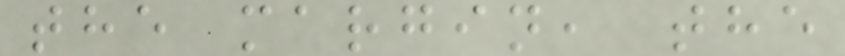the margin, the
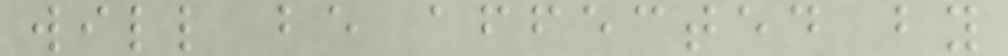will be affected by
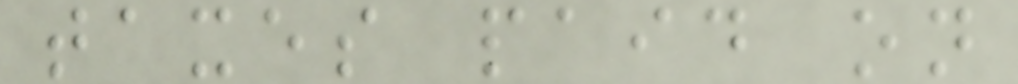taxes paid on
